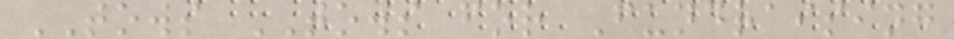TOWS TOWS for Fundraising
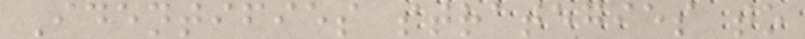Identifies strategies to
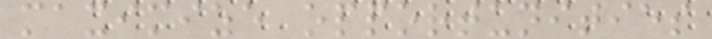maximize opportunities
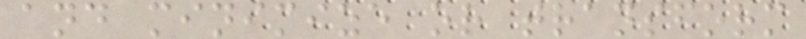and minimize or transform
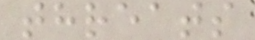threats
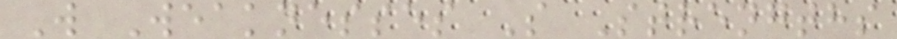W Weaknesses S Strengths
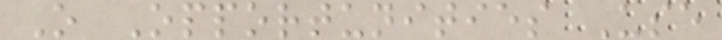O Opportunities Use
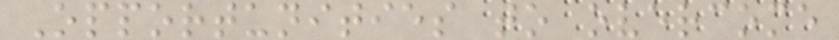Opportunities to overcome
